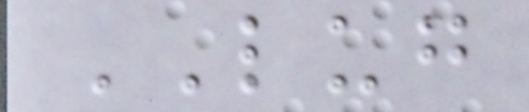LUG
